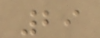29
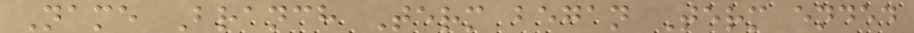Name Branch Term began Term ended
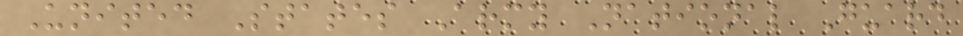United States Army National Guard
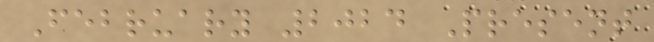February 2024 Present
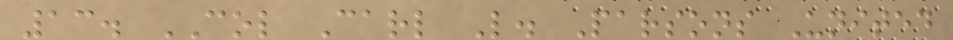13. COL Carl L. Parsons United
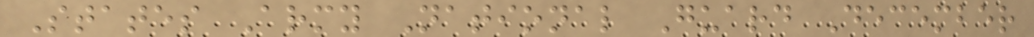States Army National Guard December
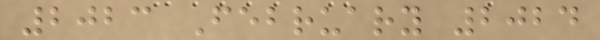2023 February 2024
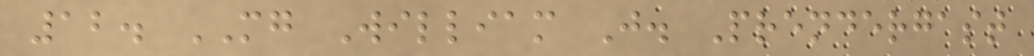12. MG William J. Prendergast
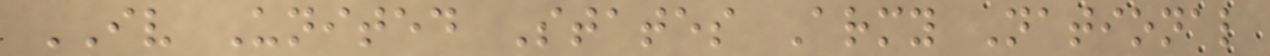IV United States Army National
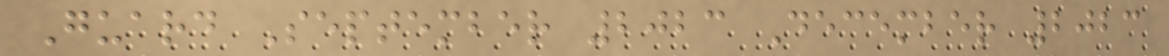Guard September 2023 December 2023
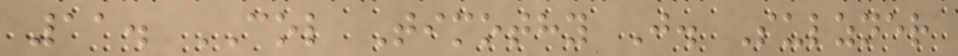11. COL Timothy J. Sulzner
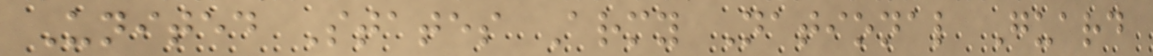United States Army National Guard
